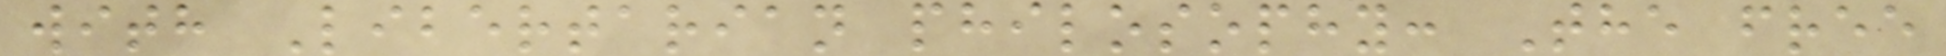with Libertarian philosophy: The free
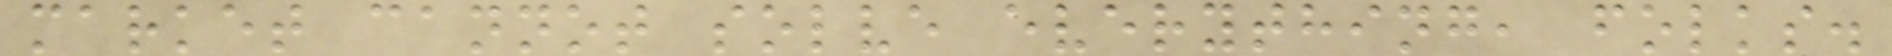market cannot solve everything, folks.
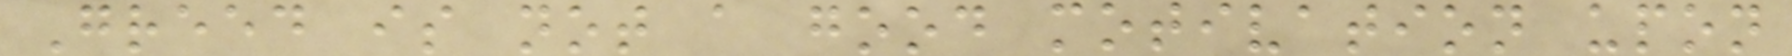Greed is not a good motivation upon
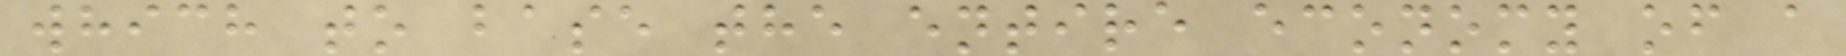which to base the entire economy of a
